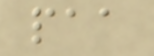paa
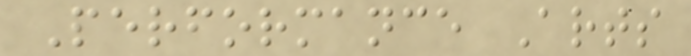Performance Arts
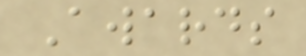Awards
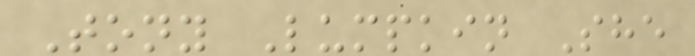Tony Lumpkin She
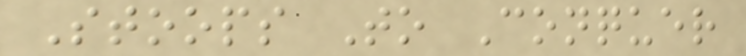Stoops To Conquer
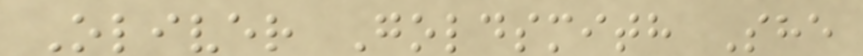Oliver Goldsmith She
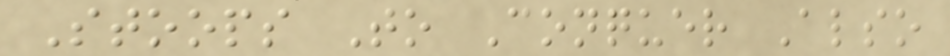Stoops To Conquer Also
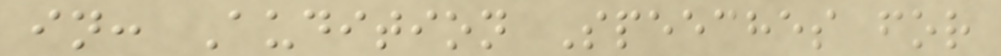in: Audition Speeches for
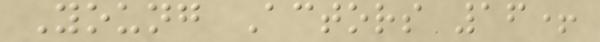Young Actors 16+
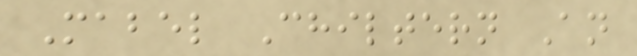Mabel Chiltern An
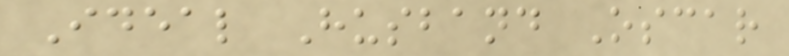Ideal Husband Oscar
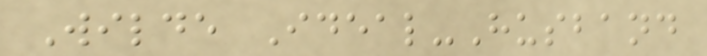Wilde Ideal-Husband
